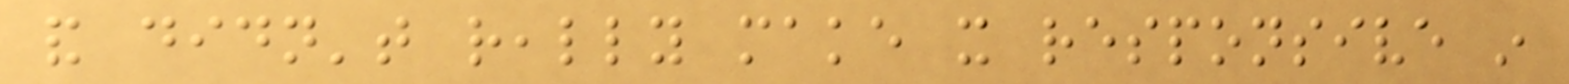and didn't really make it responsive in
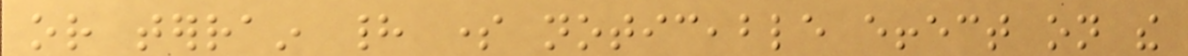or terrain had some noticeable effect on the
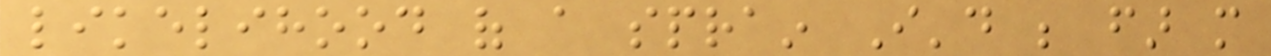likelihood of a sprain I'd be far more
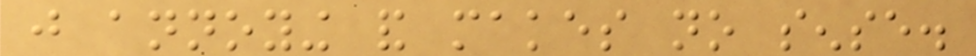just annoying and makes no sense.
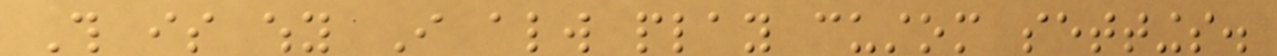This is why I always play custom settings.
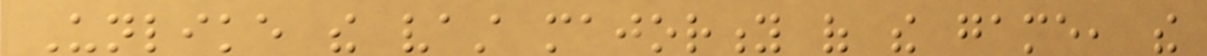Unlike the vast majority of the game, the
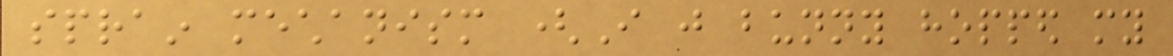sprain mechanism (I just bunny hopped my
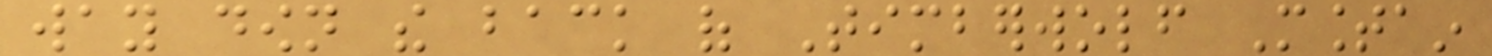way down the back of Timberwolf Mountain
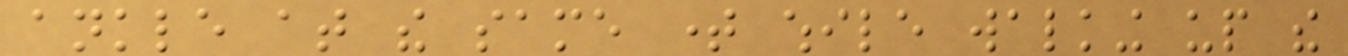ankle at the same time while walking up the
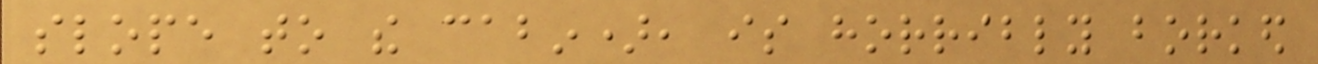slope to the cabin), is horribly borked
